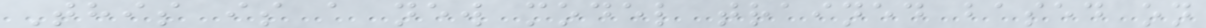This is a new model trained based on
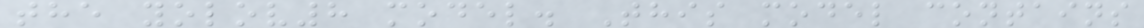the yolov8 model. This model contains
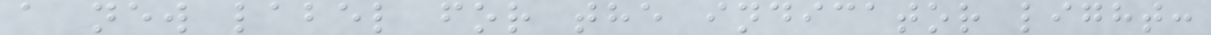a new label for the indicator light:
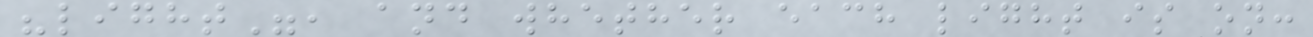"light", and whether each light is on:
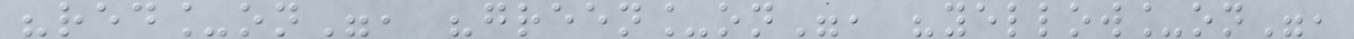"red_on", "green_on", "yellow_on",
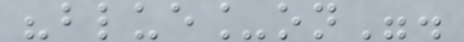"blue_on".
